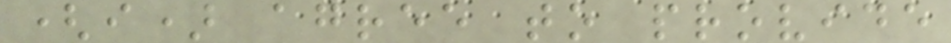(i) agree to provide
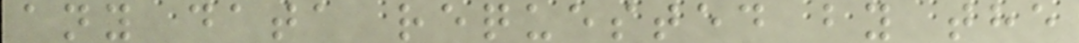any data requested by the
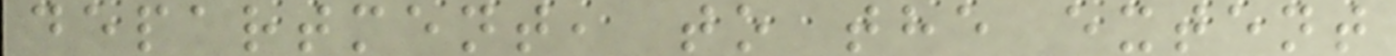department, to the extent
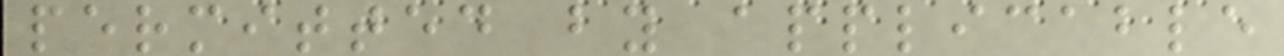permitted by applicable
